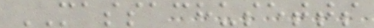MASSACHUSETTS
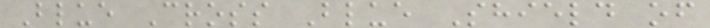Blue Cross Blue Shield of
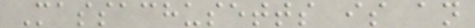Massachusetts is an
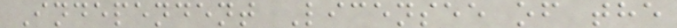Independent Licensee of the
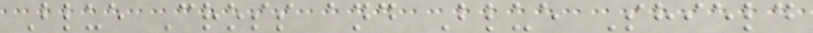Blue Cross and Blue Shield
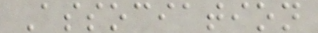Association
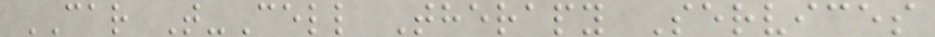CAR T-Cell Therapy Services
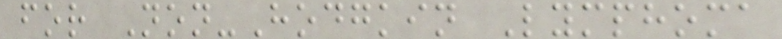for Non-Hodgkin Lymphoma
